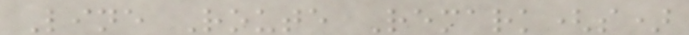Line Route Remark(s)
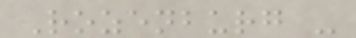Rozenburg -
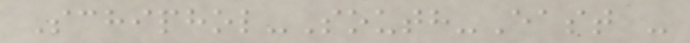Schiphol-South-East -
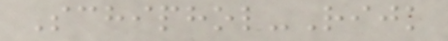Schiphol-Rijk
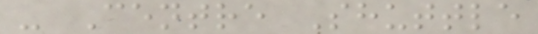- Centre Shuttle
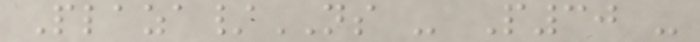Plaza/NS - P30 -
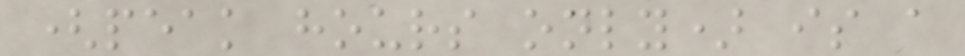(peak hours only) is a
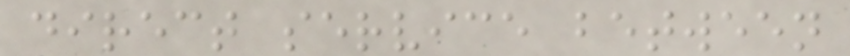direct service between
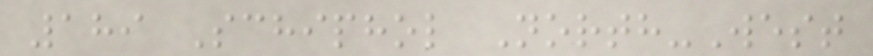189 Schiphol North-West
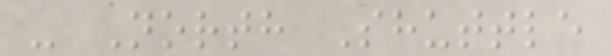- North Shuttle
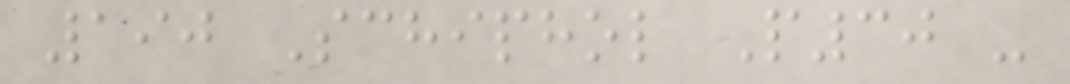190 Schiphol P30 -
